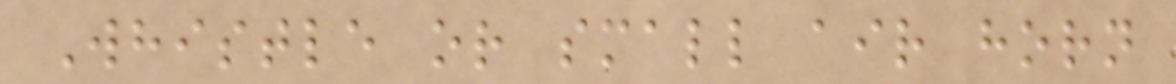Whistle or small air horn
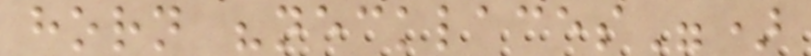horn "necklaces")
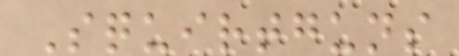Squirtguns
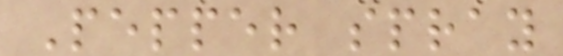Pepper spray
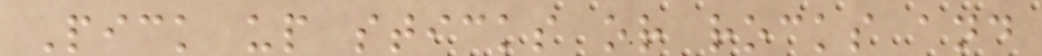Pick up sticks or rocks and
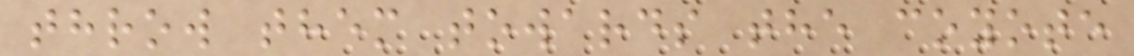throw them towards the coyote
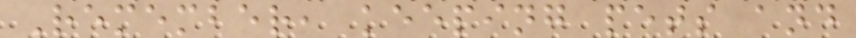Remember, keeping pets and
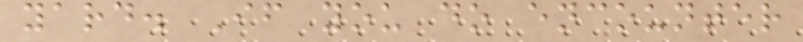yard. If you do encounter
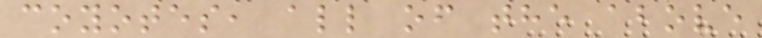coyotes, all of the above
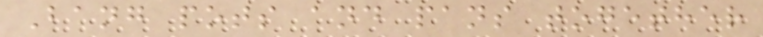Bang pots and pans together
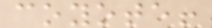coyote!
